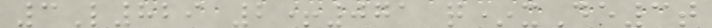3L829 2+071 q*xDe3t
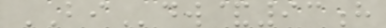BIdw&93h
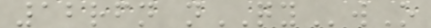12rfn nQYwO
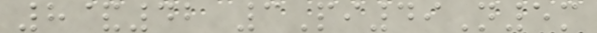8&42 3Pi49N5m
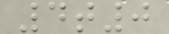4t0
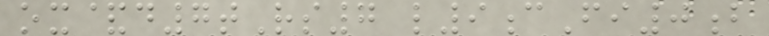ox&d7tRs7 l9cFi0b
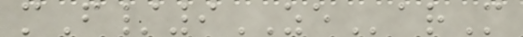mF/9ZEarM
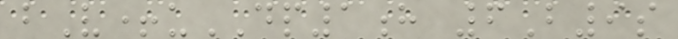bV+uDP1h 6B9s
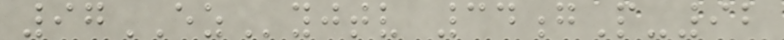97EZyjtv 34gP-92
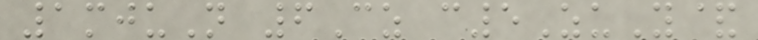1mjuN 6Cz c5ZuY&
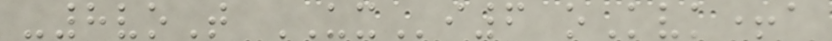-8voT UXi6 oKvk+a
